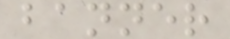banner
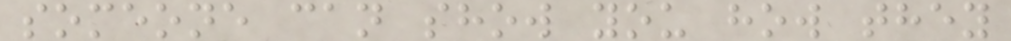someone can show you how they
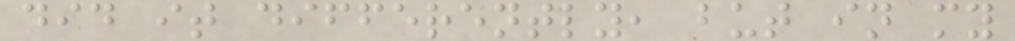did it differently, but in my
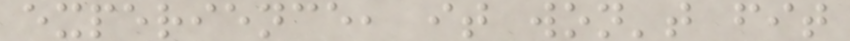experience, it won't fit
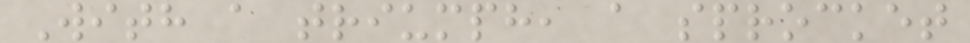With a triumph, a sprocket
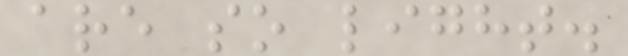are so light.
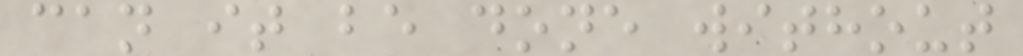can it be done without
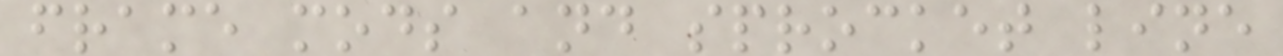frame mods and sprocket line
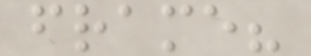frame?
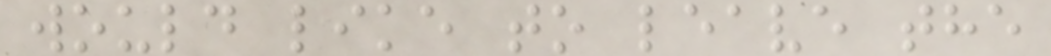would like to leave the
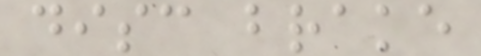disc brake
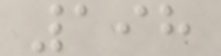198
